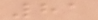81
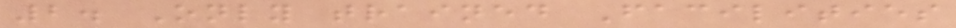2. Only trained Facilities
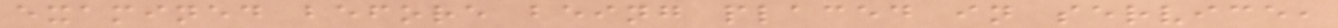examined before being placed in service,
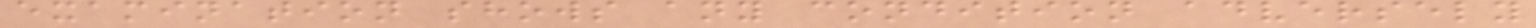examination shows any condition adversely
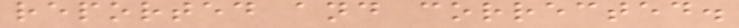reported and corrected.
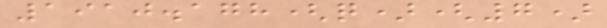1910.178(q)(7)
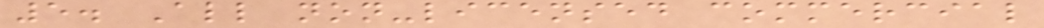5. All non-licensed commercial
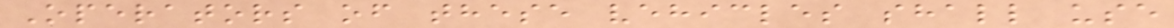Operators of these vehicles shall use
